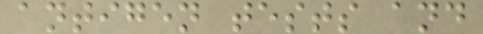antigen tests and
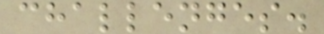challenges.
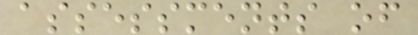assessments of
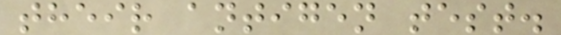their antigen test.
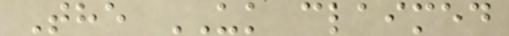The UK claimed
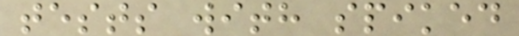tests with spiked
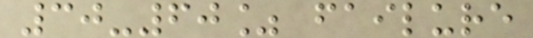30-60% failure
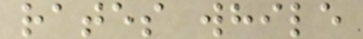rates while
